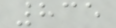835
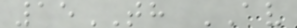15TH AV
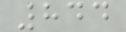844
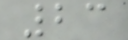23
